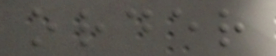order
